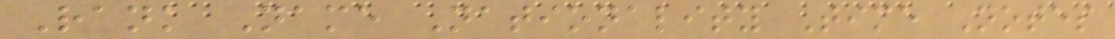Rank Name Nationality Time Notes
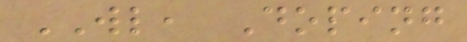WL, Doping
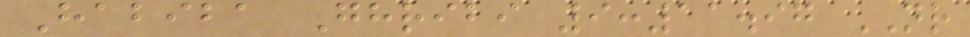Habiba Ghribi 9:11.97 NR
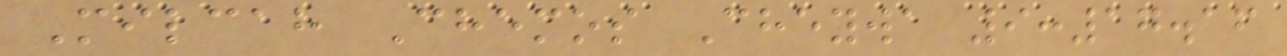Milcah Chemos Cheywa 9:17.16
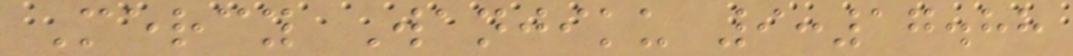Mercy Wanjiku 9:17.88
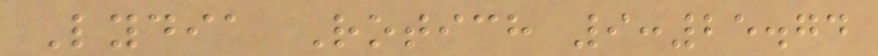Lydia Rotich 9:25.74
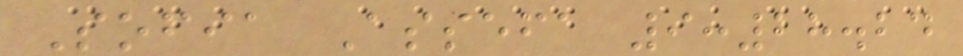Sofia Assefa 9:28.24
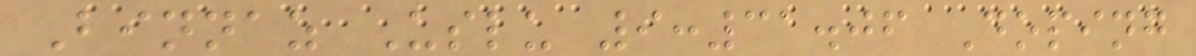Binnaz Uslu 9:31.06 Doping
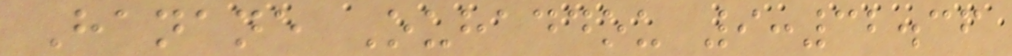Hanane Ouhaddou 9:32.36
